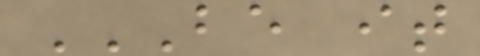BE IT
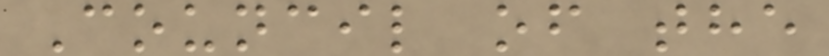Council of the
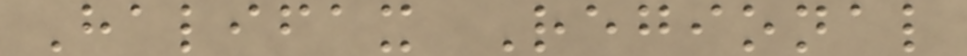Halifax Regional
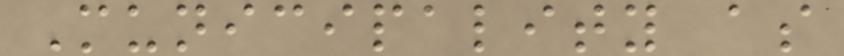Municipality as
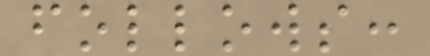follows:
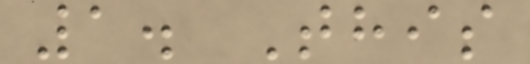1. This
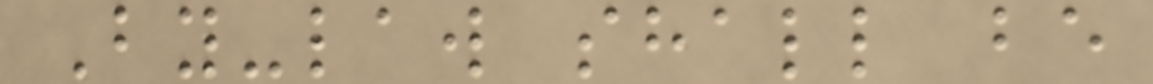By-law shall be
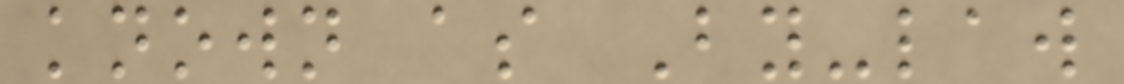known as By-law
